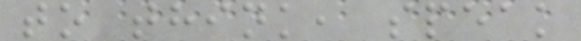to think, speak
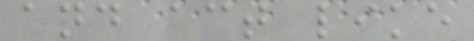and act like
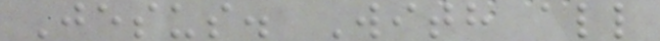Jesus. With all
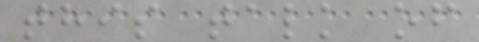this talk of
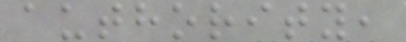authority,
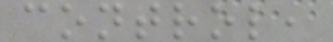control,
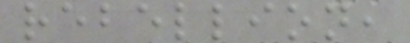rebellion,
